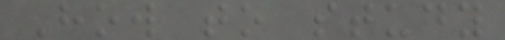How to study
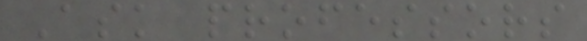Ask professors
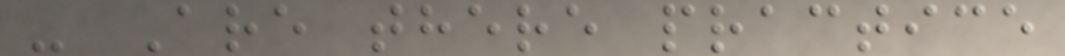- Are there practice
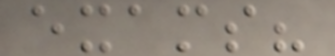exams?
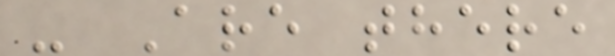- Are there
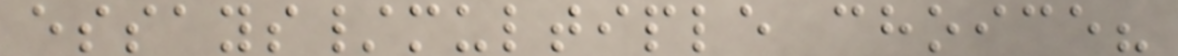essays/multiple choice?
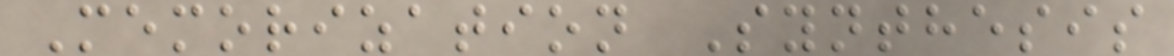Memorization Synthesis
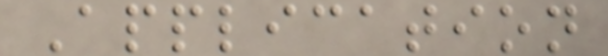Application
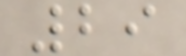29
